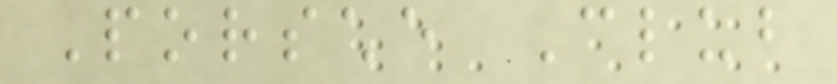Porsche Club
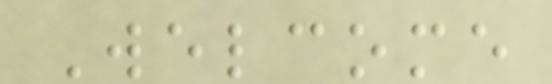Welcome
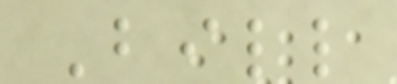Bill
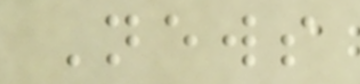News
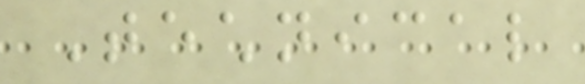Technical
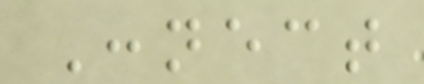Connect
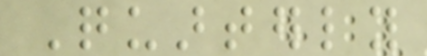Quarterly
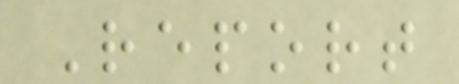Report
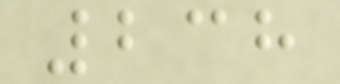238
